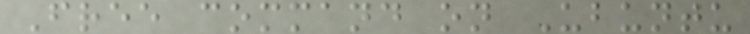Free command on Ubuntu
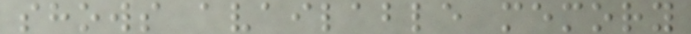shows available memory
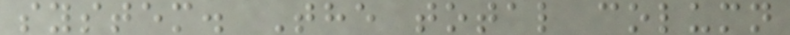system. The total column
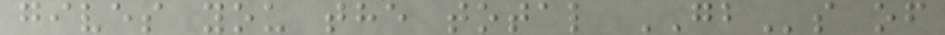gives you the total GBs of
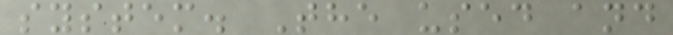system. The used and
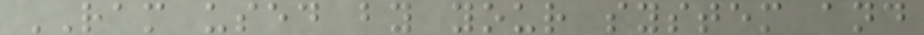RAM used by your system and
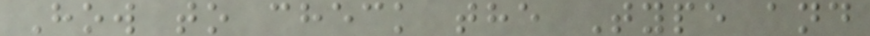How to check the Type and
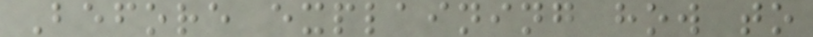Before explaining how to
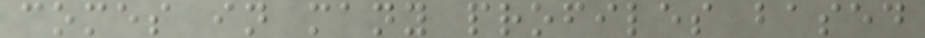comes in many profiles based
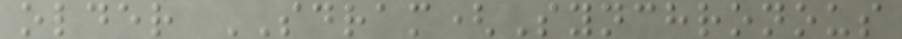older SDRAM(Synchronous
